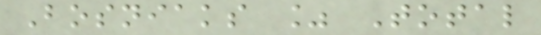Bosniaks % Total
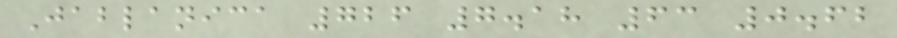Jablanica 726 7.18 63 0.62
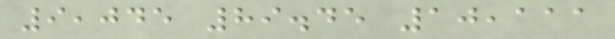9,045 89.45 10,111
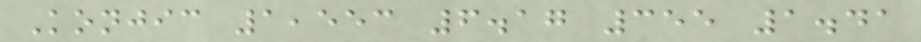Konjic 1,553 6.17 355 1.41
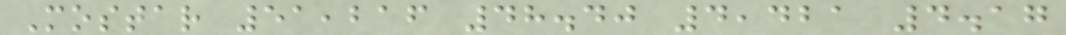Mostar 51,216 48.40 4,421 4.17
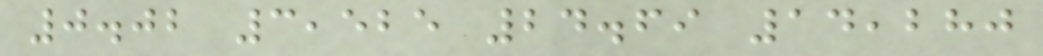0.02 3,525 24.69 14,280
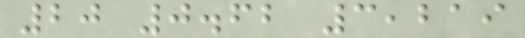20 0.62 3,219
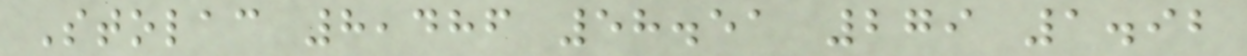Stolac 8,486 58.51 279 1.92
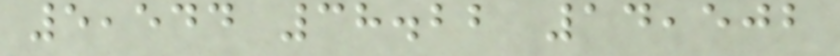5,544 38.22 14,502
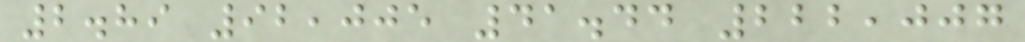2.89 92,005 41.44 222,007
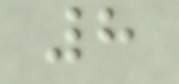8
